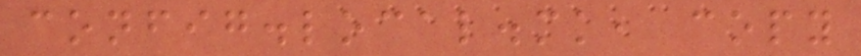config.local.mk, copy
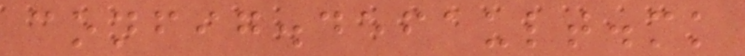config.default.mk
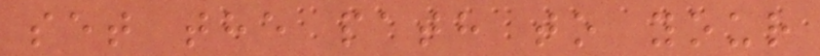set the path to your
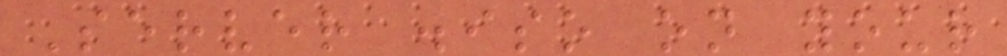Server .iso on your
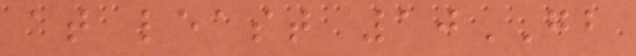at least 10GB
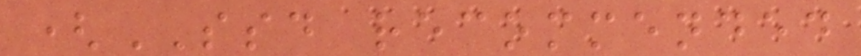(SSD recommended
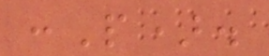:P).
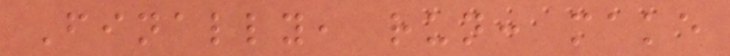Finally, run: make
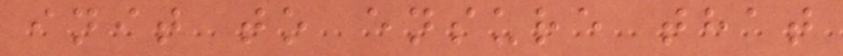init to ensure that
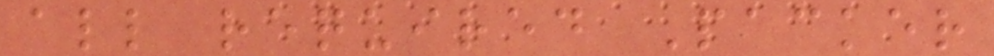all required Packer
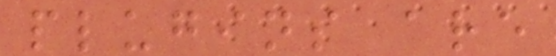plugins are
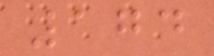174
